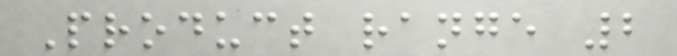Product range 2
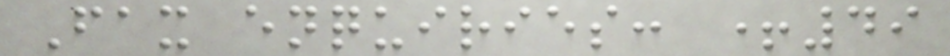Fax enquiries: +49
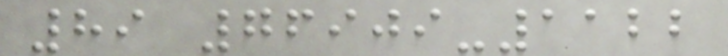89 76909-1122
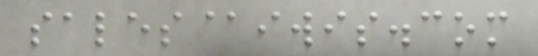sales@iwis.com
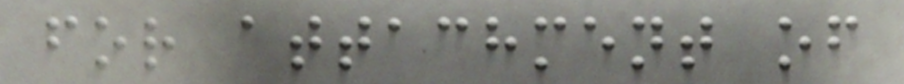for attachment of
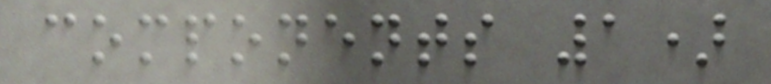components 1)
